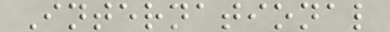International
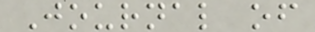Journal of
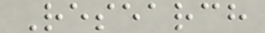Research
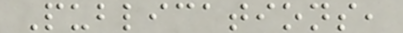Publications,
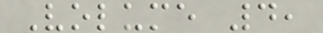Volume 4,
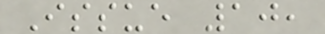Issue 10,
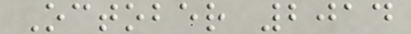October 2014
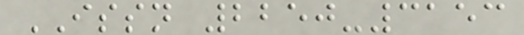ISSN 2250-3153
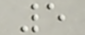5
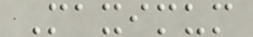Maximum
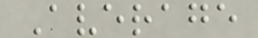Average
